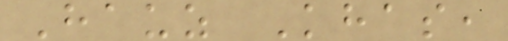Hauz Khas,
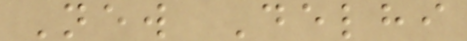New Delhi
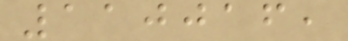110016,
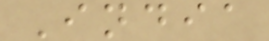India
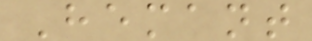Hemant
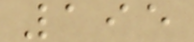195
